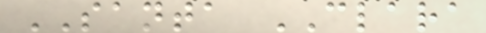SANTA CLARA
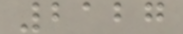2127
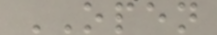OPEN
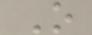O
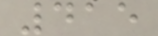415
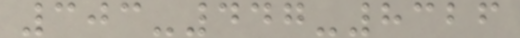303-447-8326
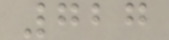727
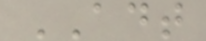ADT
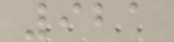921
